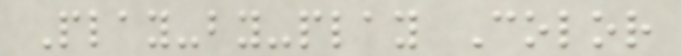Play-by-play Color
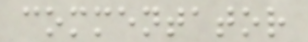commentator
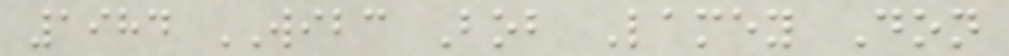1984 WIBC Bob Lamey Don
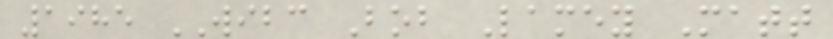1985 WIBC Bob Lamey Matt
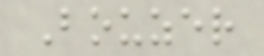Bouzer
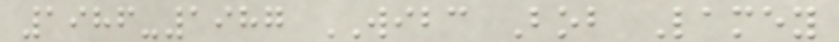1986-1987 WIBC Bob Lamey
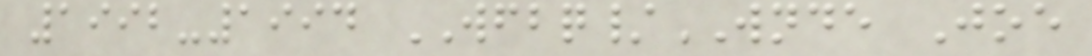1992-1994 WFBQ/WNDE Joe
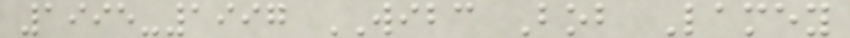1995-1997 WIBC Bob Lamey
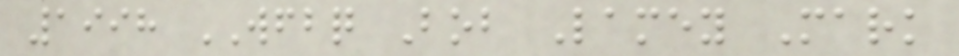1998 WFBQ Bob Lamey Mark
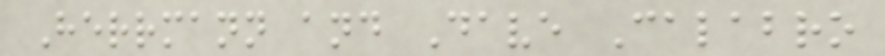Herrmann and Dave Calabro
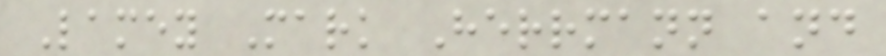Lamey Mark Herrmann and
